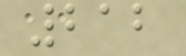212
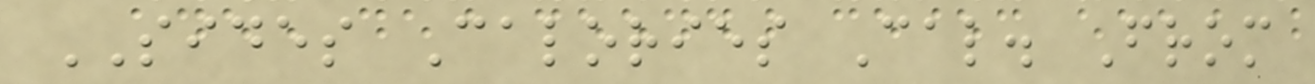SIDES Calories Cal. From
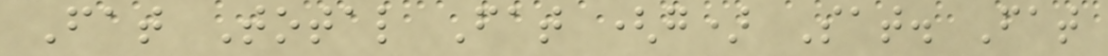Fat Total Fat (g) Sat. Fat
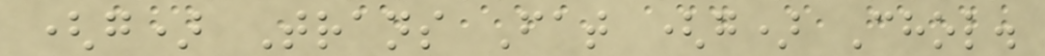(g) Trans Fat (g) Chol.
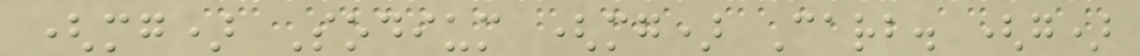(mg) Sodium (mg) Carb. (g)
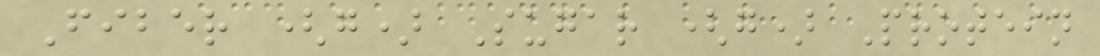Fiber (g) Sugar (g) Protein
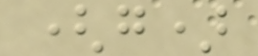(g)
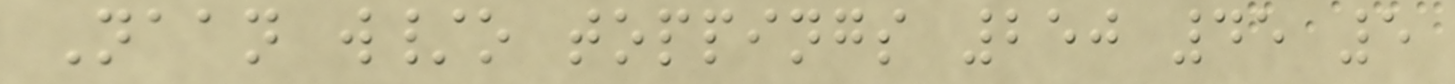Naan w/o toppings 250 45 5
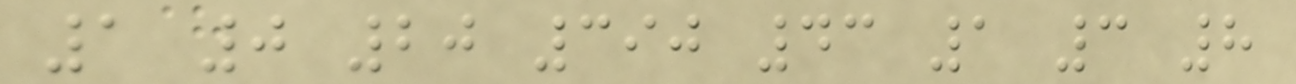1 0 20 390 43 1 3 8
